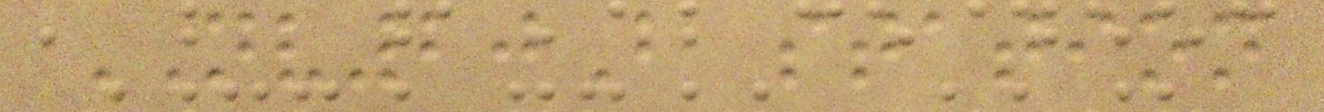NV20B station
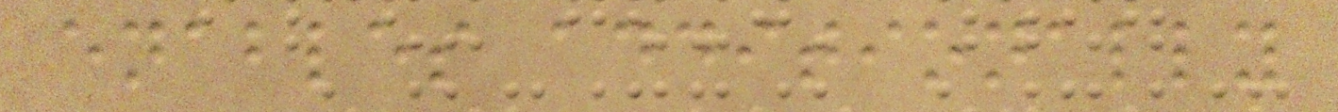enables additionally
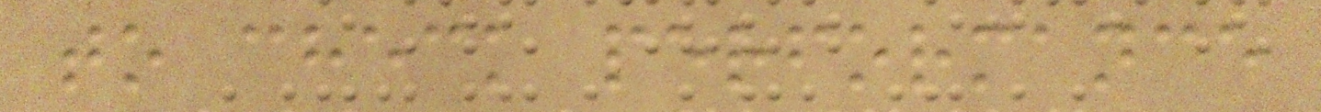to check performance
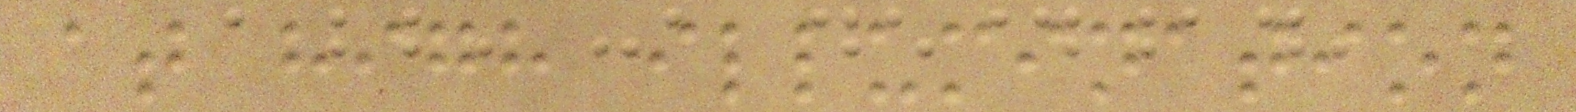at high illumination
